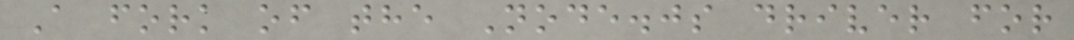A fork of the Node.js driver for
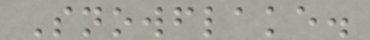Snowflake.
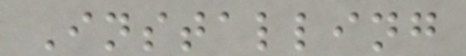Installing
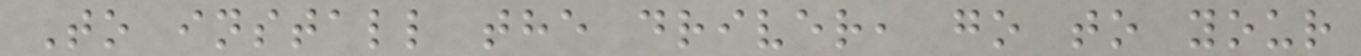To install the driver, go to your
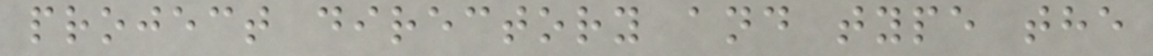project directory and type the
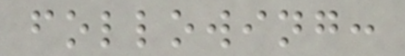following:
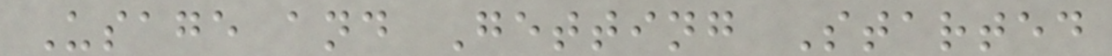Usage and Getting Started
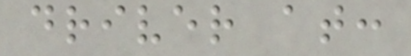driver at:
